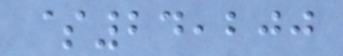$24,200
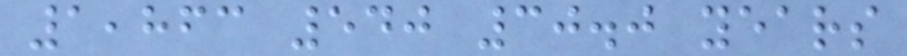1,863 540 30.0 years
